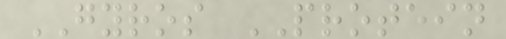GYROS PROTEIN
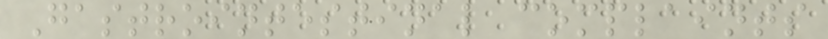Gastrointestinal complaints
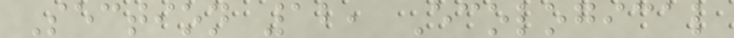Section 12, Ecological
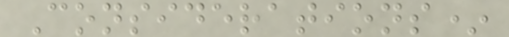Considerations*
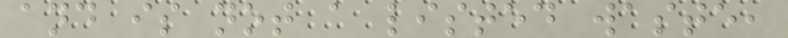and is not a listed waste,
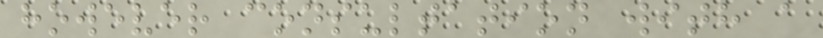however consultation with a
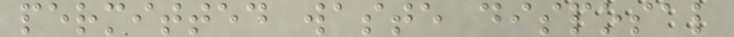permitted waste disposal
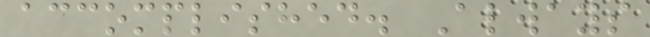accomplished. Always
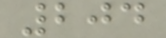204
